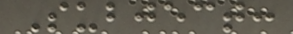Subject:
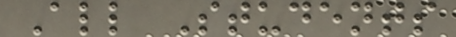All Students
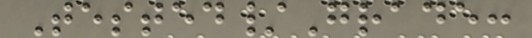Tested/Grade:
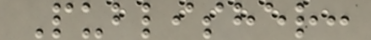Publisher:
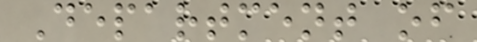Department of
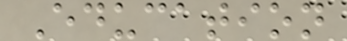Education
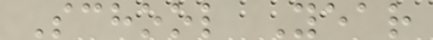School Year
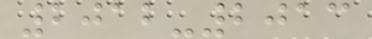2012-2013
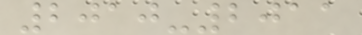2010-2011
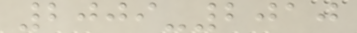2009-2010
